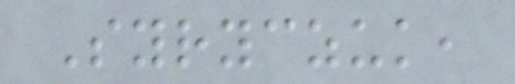Syryczuk,
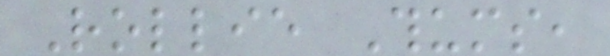Rollie Thums,
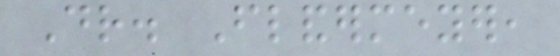Dr. Flandermeyer,
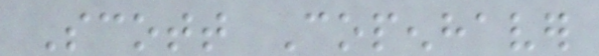Scott Copenhaver
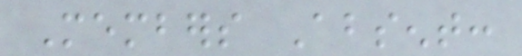Members Absent:
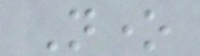None
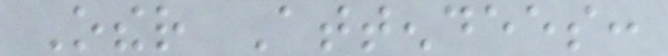Other Attendees:
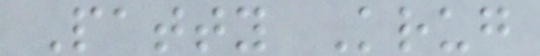Patty Krug
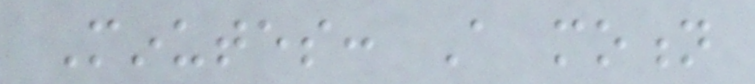Minutes: A motion
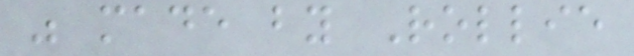was made by Rollie
